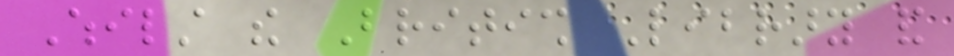Whilst the British Library and
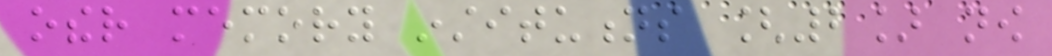other memory institutions [2] now
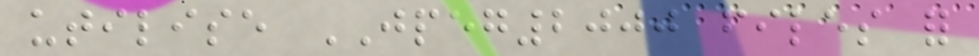utilise JPEG2000 files for
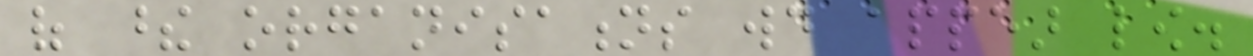of these organisations would appear low.
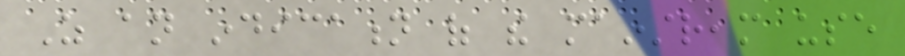As an indication of the mainstream use
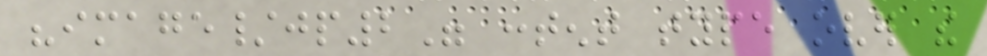"image/jp2" content type over the
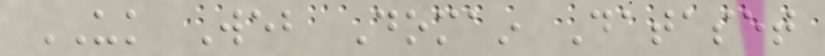UK Web Domain Dataset
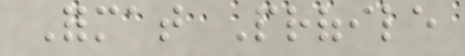Format Profile
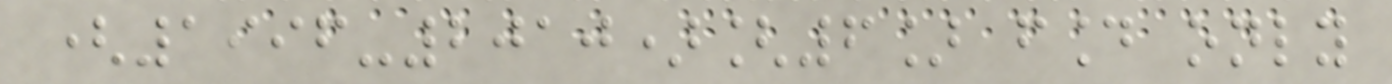(1996-2010)[6] found only
